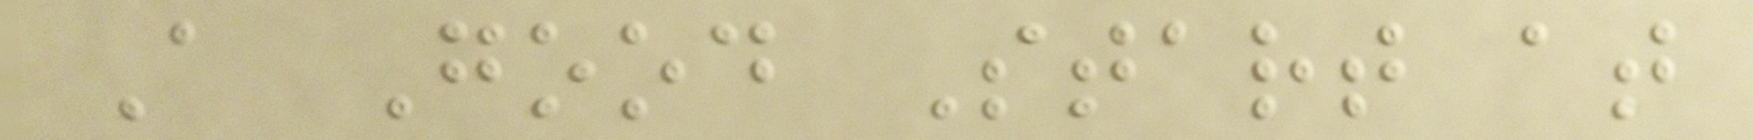A Good Start at
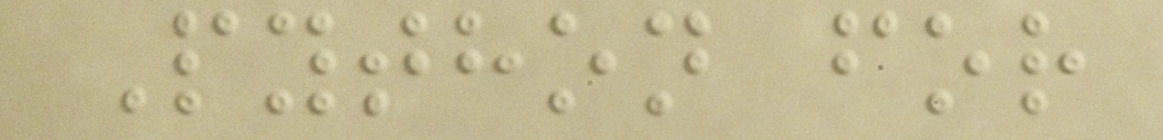Python for
